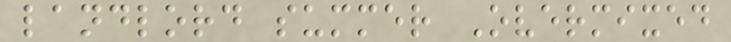landlord summer Overmixed
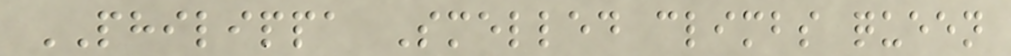PHILIPPA Smelled climbs queen
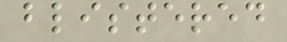blistered
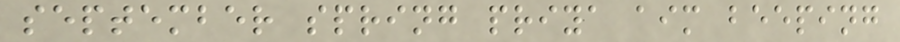september spring priya aim beeping
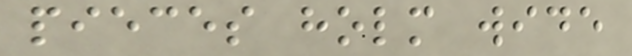pieces holm wide
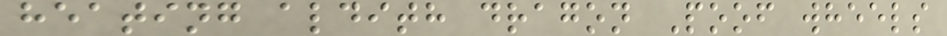heating aldith dragon Poof wheels
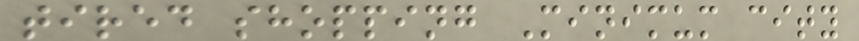tired shopping Minimum city
